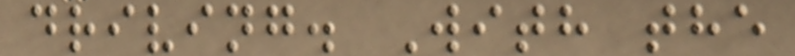driving. With the
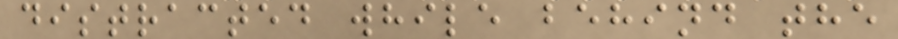distracted while behind the
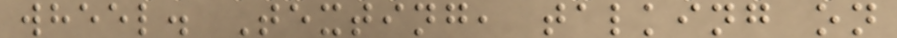wheel. Texting, talking on
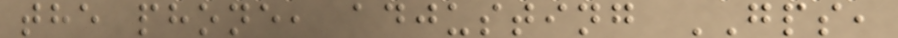the phone, adjusting GPS,
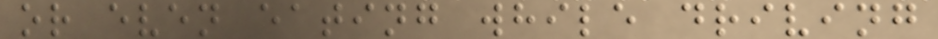or even eating while driving
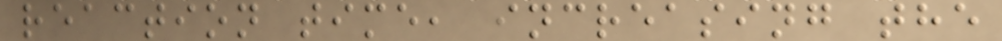reaction time, increasing the
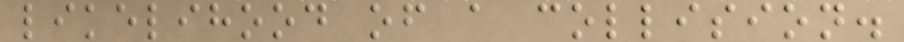likelihood of a collision.
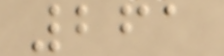261
